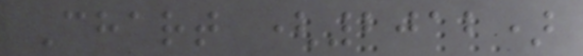Chart (2012)
